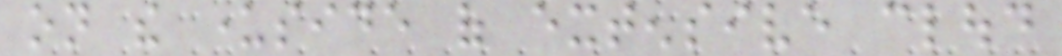on the underside of extensive cloud
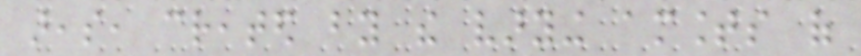areas, created by the varying amounts of
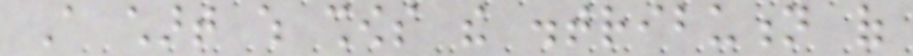A chart which shows the distribution of
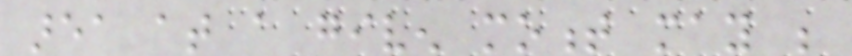area at a given moment may be
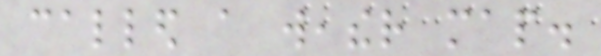called a weather map.
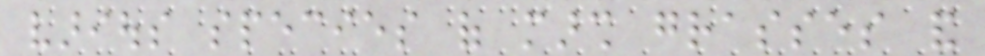various species of marsh grasses and
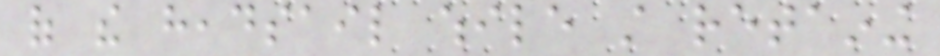of the headsail while still retaining
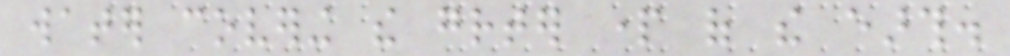water covering the greater part of the earth.
